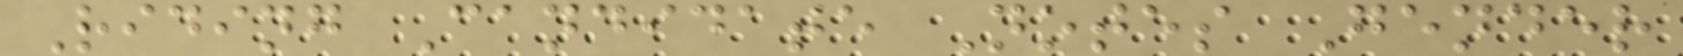Riding Candidate Notes Gender
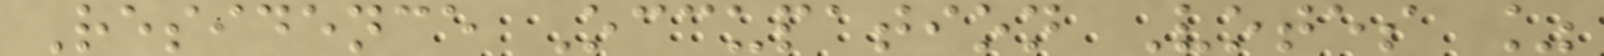Residence Occupation Votes %
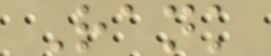Rank
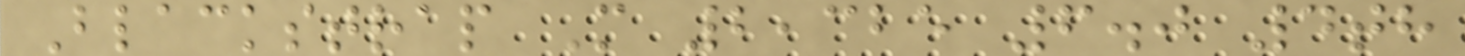Blackstrap M 2,325 6.0 4th
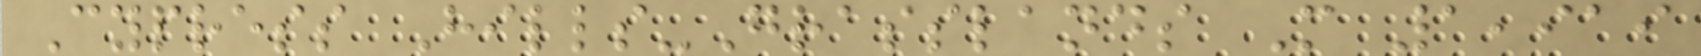Cypress Hills-Grasslands M 1,919
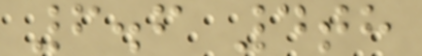6.6 4th
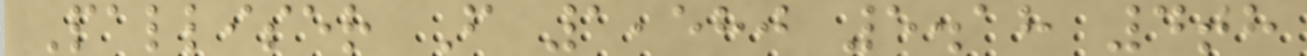Palliser F 1,580 5.18 4th
